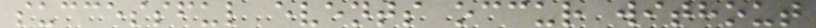successful events occur without
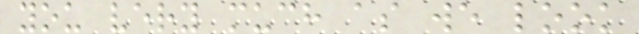you very much as we look
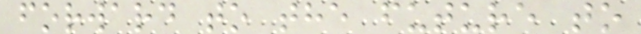forward to the future to
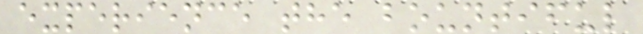experience the bountiful
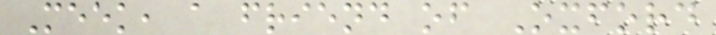Meek, a friend of Oxford
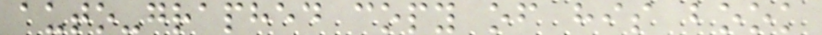auto-graphed copy of his book
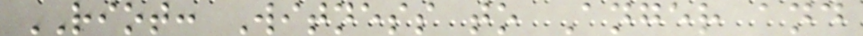RIOT: Witness to Anger and
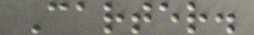Carter.
